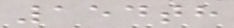154th
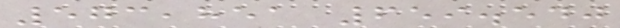573,851 659.540
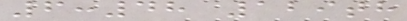6:48 129th
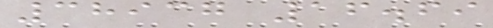38937 16.69
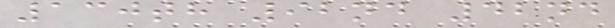130th 92nd 42nd
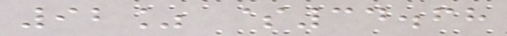92% $34.68
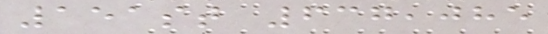151st 637,085
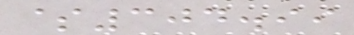$304.99
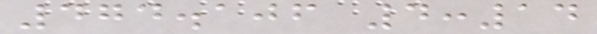474.106 4:14
